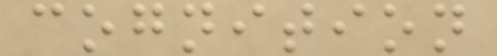cognition
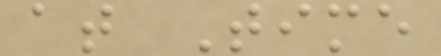at Time
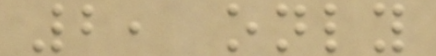2, only
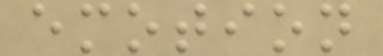emotion
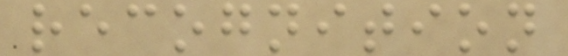recognition
